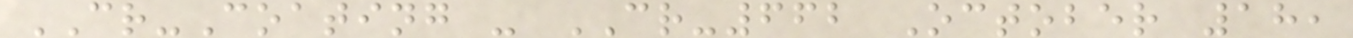CR-Coating - CR-662 October 18,
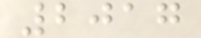2017
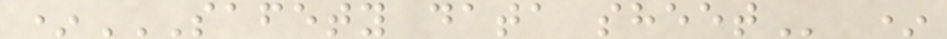*SAFETY DATA SHEET *
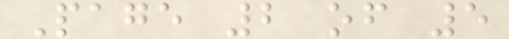Page 2 of 5
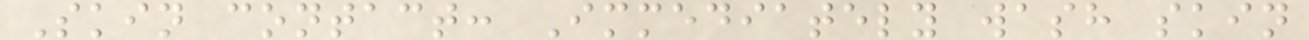Skin contact: Immediately wash skin
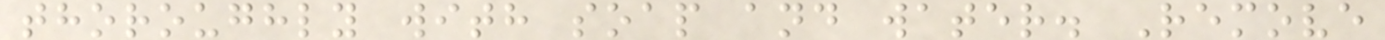thoroughly with soap and water. Remove
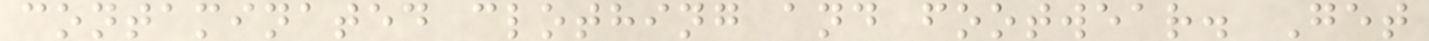contaminated clothing and footwear. Get
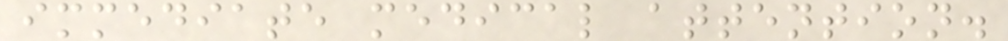immediate medical attention.
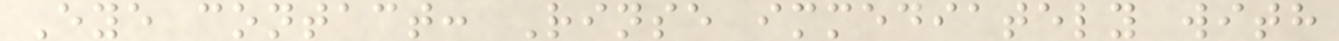Eye contact: Rinse immediately with
